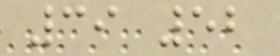39 52
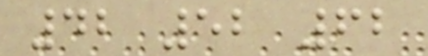42 52 62
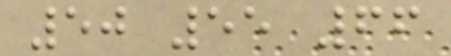50 55 66
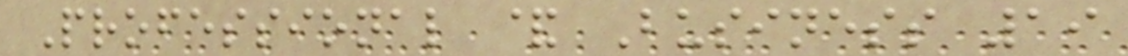Professional & Business 19
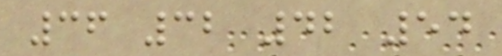36 32 42 54
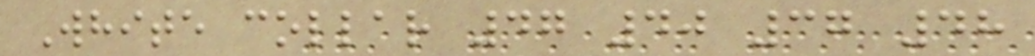White collar 47 40 37 48
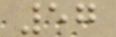57
